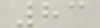83
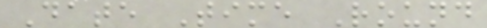Date Time Round
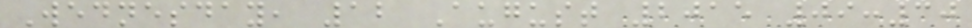Wednesday, 12 August 2015 09:30
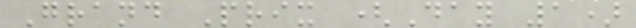Grand Prix (Day 1)
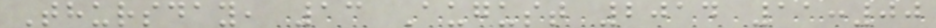Thursday, 13 August 2014 11:00
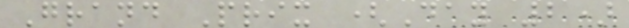Grand Prix (Day 2)
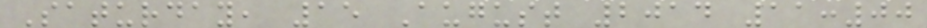Saturday, 15 August 2014 11:00
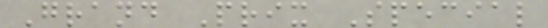Grand Prix Special
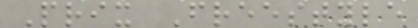Prix Freestyle
